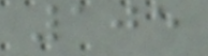105
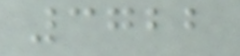3722
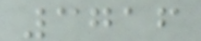3716
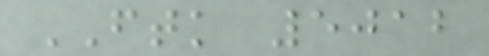FTK 5012
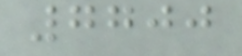7700
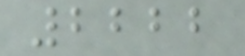2222
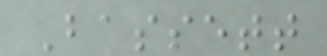Bassett
